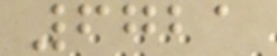6721
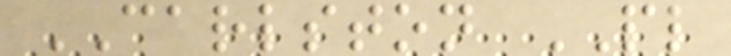CARLSTON PL
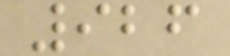926
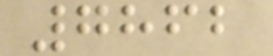7862
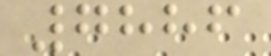7886
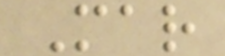Mar
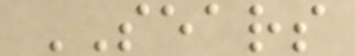SEARS
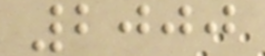2000
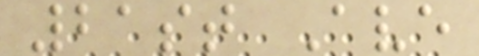21st Ave
